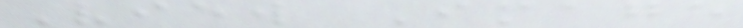View Image
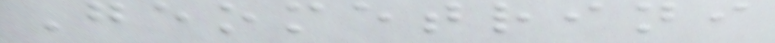Geometrini
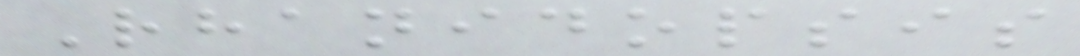Rhanidopsis
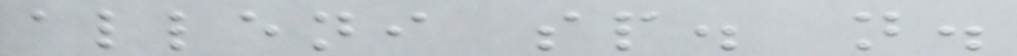alleni sp. n.
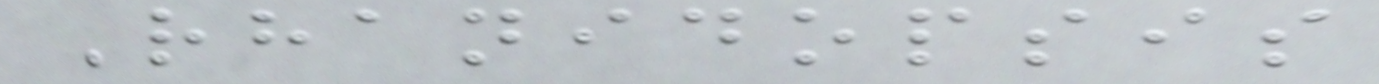Rhanidopsis
